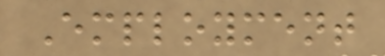Employment
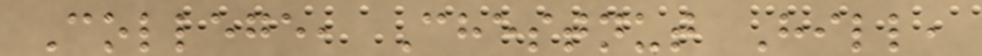College, Chestnut Hill,
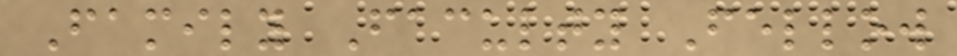Family Faculty Fellow
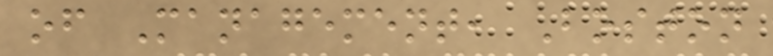of Management, Boston
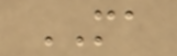MA
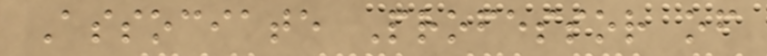Associate Professor of
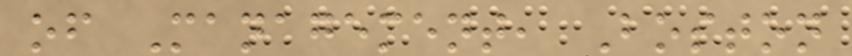of Management, Boston
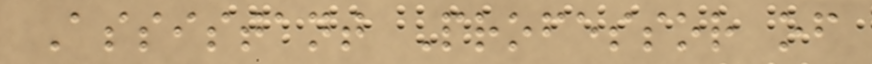Assistant Professor of
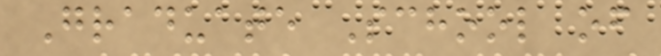Graduate School of
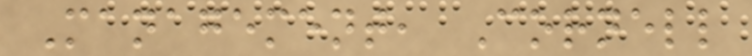Management, Cornell
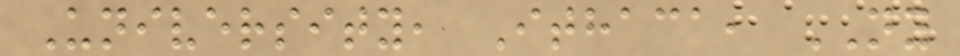University, Ithaca, NY
